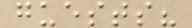guests?
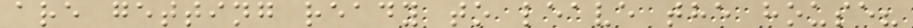are getting ready to leave the house?
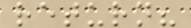return?
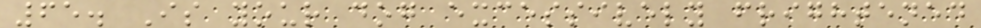65. Is your dog excessively frightened
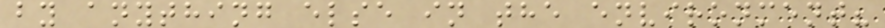by anything else in the environment?
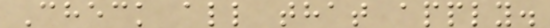Check all that apply.
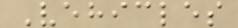Vehicles
